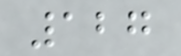127
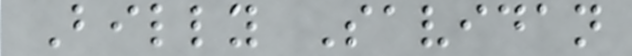Billy Savidan
